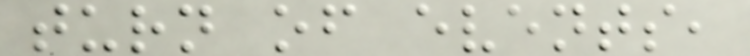turn of events,
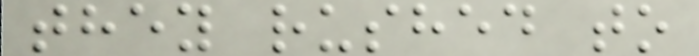they rushed to
